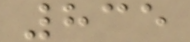835
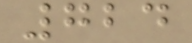724
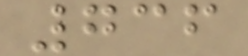736
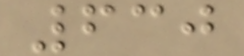630
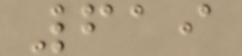619
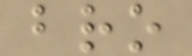bro
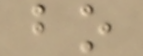bo
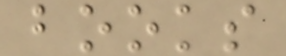books
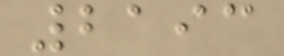2193
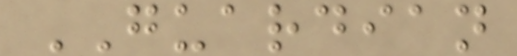GUARDIAN
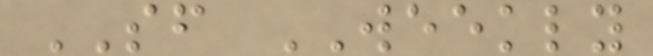SF WEEKLY
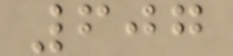607
